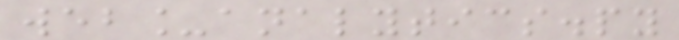web_analytics.py
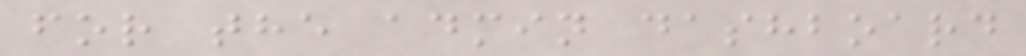for the admin dashboard
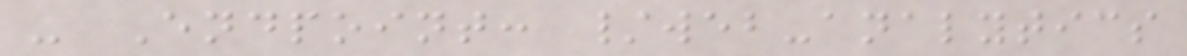- Endpoint: /web-analytics
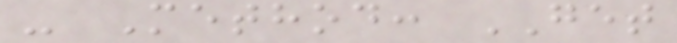- Method: GET
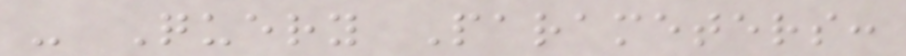- Query Parameters:
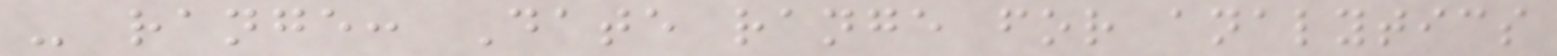- range: Date range for analytics
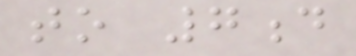to 7d
